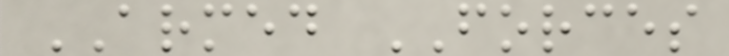ARMED FORCES
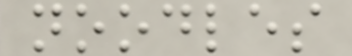noodles
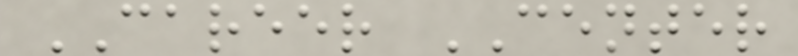CAREER CENTER
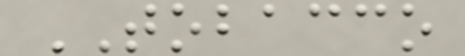TOBACCO
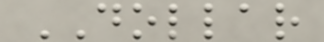DOLLAR
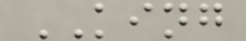KING
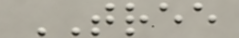TREE
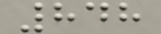848
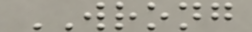WRONG
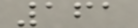161
